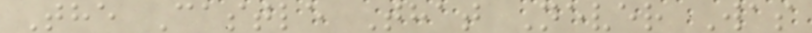The Castle That Never Was
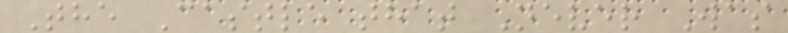The Castle that Never Was
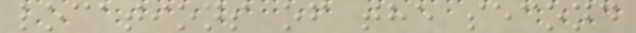locations of the second
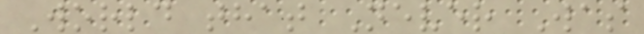World that Never Was
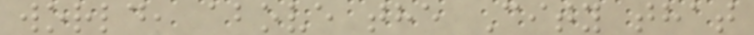world, above the City that
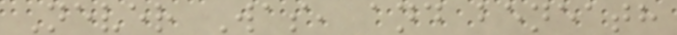Never Was, and beneath
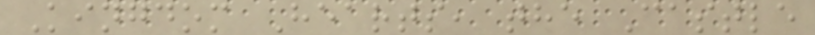Kingdom Hearts, the Castle
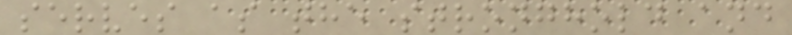serves as the stronghold and
